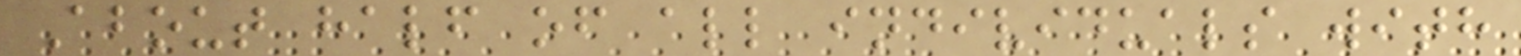About half of all individuals with
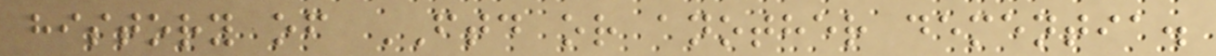history of FTD or another dementia.
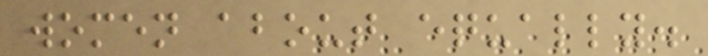women about equally.
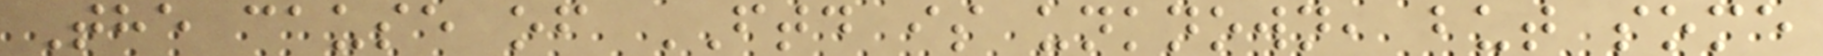The cause of FTD is unknown, but some
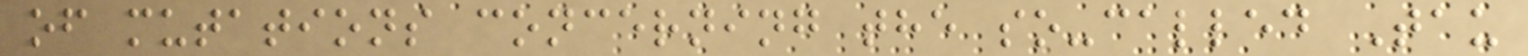of mutations concerning the so-called Tau
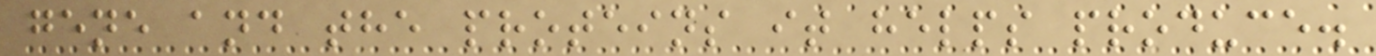gene and the proteins it helps produce.
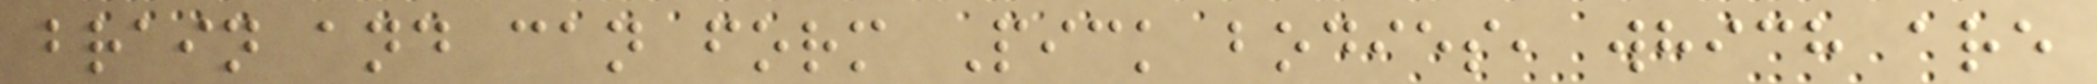brain and can form Pick bodies, which are
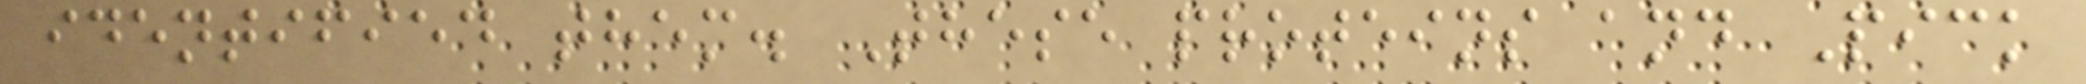identified them. These proteins and Pick
